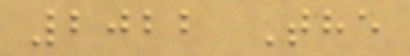2022 The
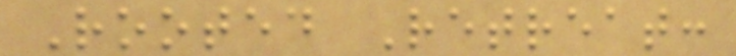Rooted Retreat:
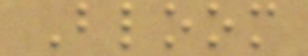Bloom
